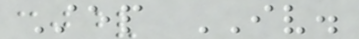Step IV.
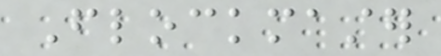Flockmaster
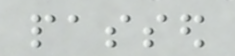passed
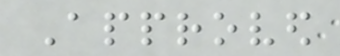Approved
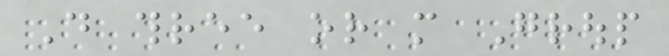Do three or more Group
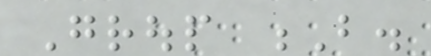Group B.
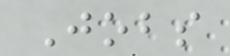Jobs
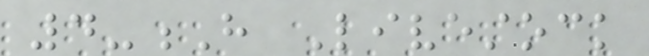4-H Livestock
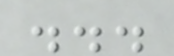...
